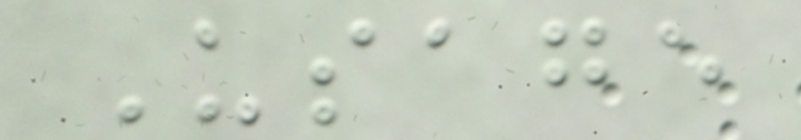Usage
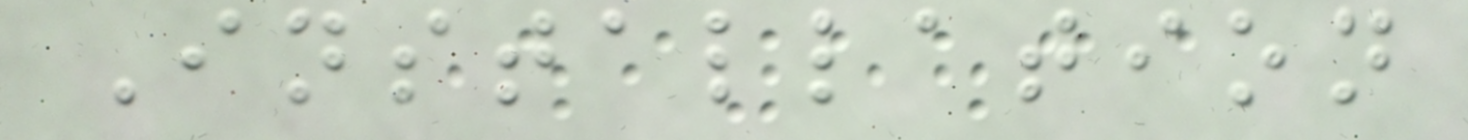Installation
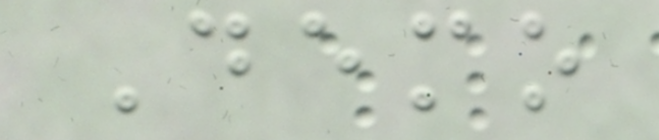Demo
